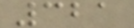321
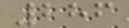286
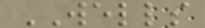WELLS
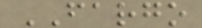FARGO
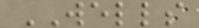WELLS
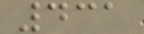431
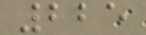225
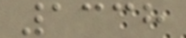1338
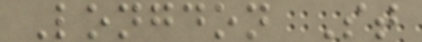Longdon St
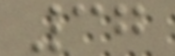37
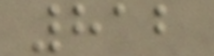812
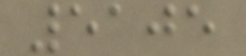5105
